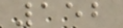152
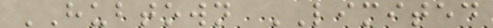HUBTOWN LIMITED
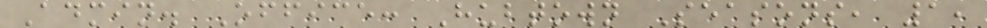Admin. Office: Hubtown Seasons, 1,
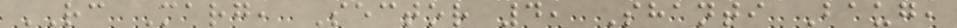RC Marg, Sector 4, Shanti Baug,
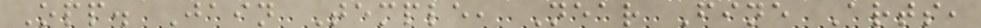Opp. Jain Temple, Near Fine Arts,
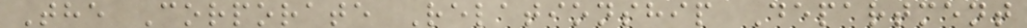The Corporate Relationship Department
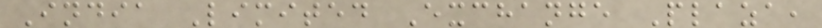India Limited Exchange Plaza,
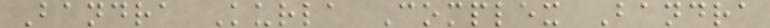Bandra Kurla Complex Bandra
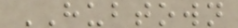HUBTOWN
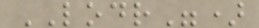LODR")
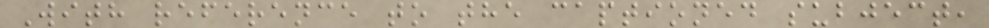With reference to the captioned subject,
